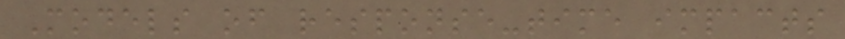Models of response-time impacts
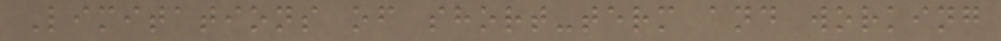Limitations of short-term and working
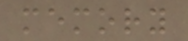memory
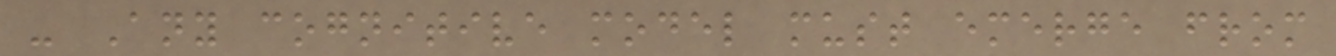- Any cognitive model must emerge from
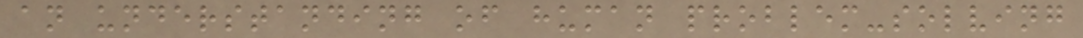an understanding of human problem-solving
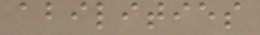abilities
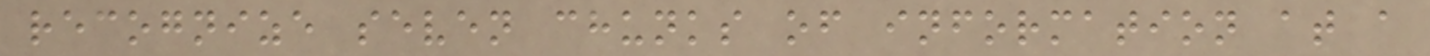recognize seven chunks of information at a
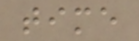time
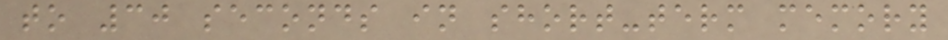to 30 seconds in short-term memory
